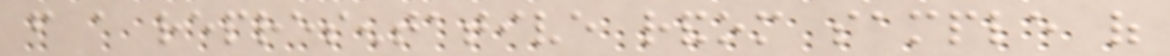from a representative random sample of
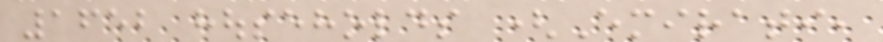1652 households (Emirati,
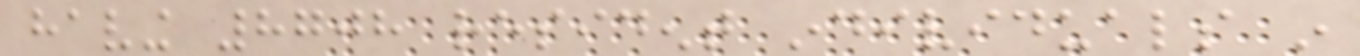having 8708 resident individuals in
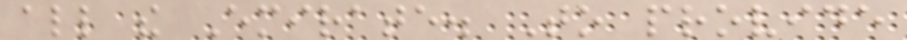all the Emirate. To provide
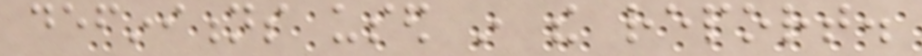definitions used in the report.
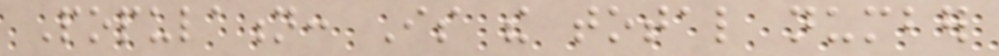Population: Is the total number
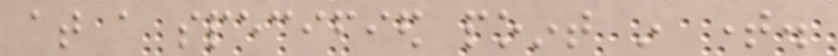at a specified point in time.
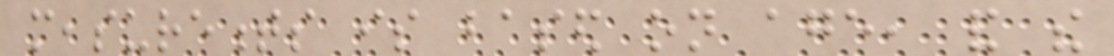measurements is based on age, and the
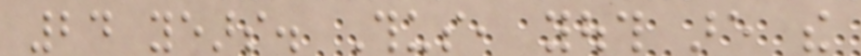24 years. Thus, youth are the
